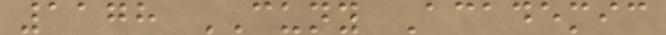1178 CUNY Academic
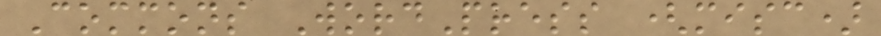Commons WordPress (misc)
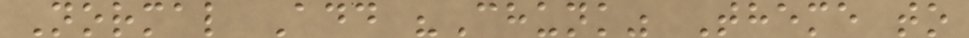Normal Add "Chunk" Theme to
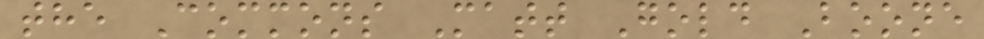the Commons Matt Gold Boone
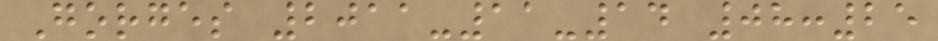Gorges 2011-11-14 08:25
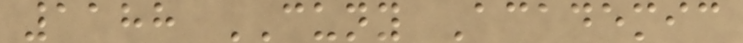1188 CUNY Academic
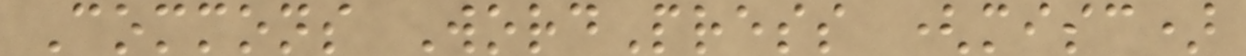Commons WordPress (misc)
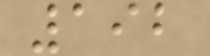192
